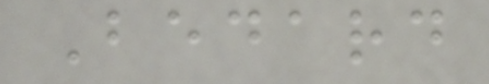Bedard
